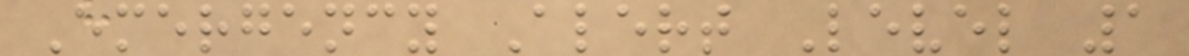Emergency Alert Level 1
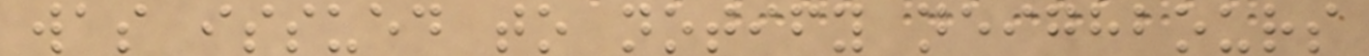was issued to notify neighbours
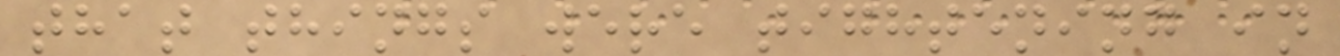that things were tightening in
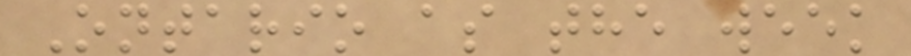Ontario as the week
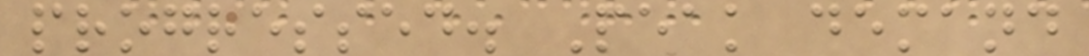progressed. Peak demand
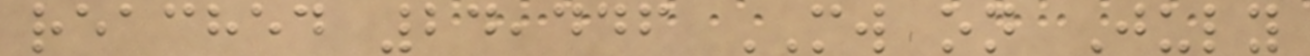reached 24,446 MW on July
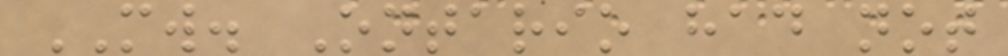MW. Ontario had not
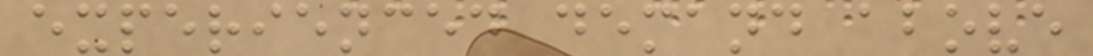experienced demand above
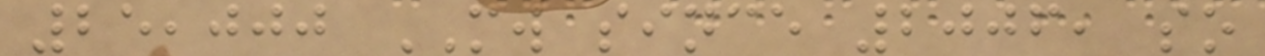25,000 MW since 2006, so
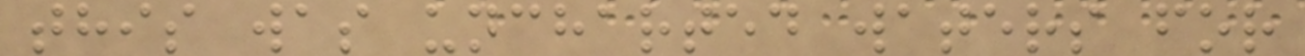this was uncharted waters for
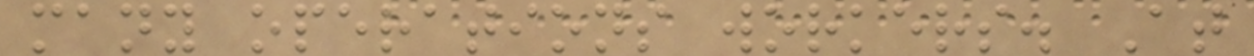many operations workers. At
